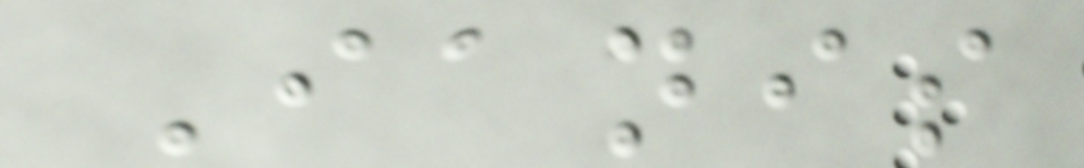Ianis
